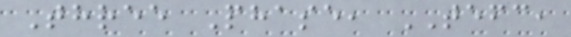Three Phase, TEFC,
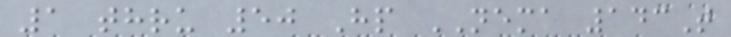1 thru 50 Hp NEMA 143T
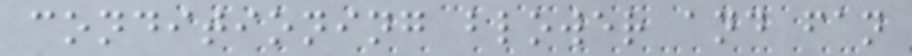conditioning blower and fan
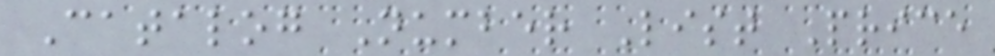Catalog Number List Price
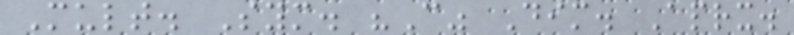Mult. Sym. "C" Dim. Aprx.
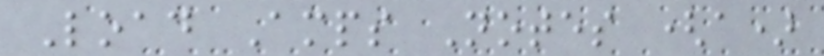Load Amps Notes (a)
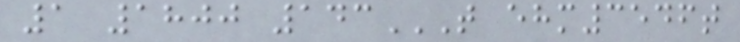1 1800 143T EHM3546T
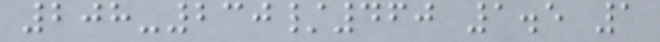208-230/460 1.5 1
